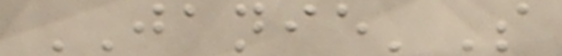JANIE'S
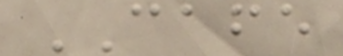CAFE
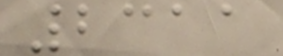2311
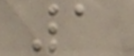1
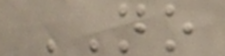NO
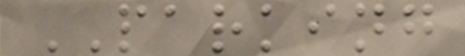PARKING
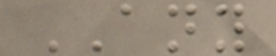ANY
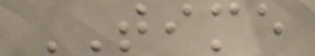TIME
